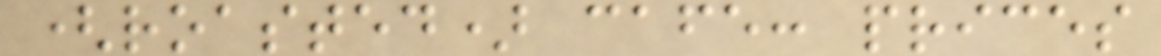(roasted) cafe: prices
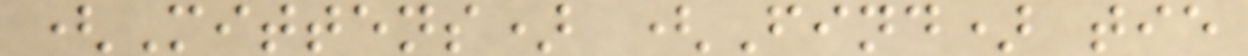(Mittens) (Find) tie
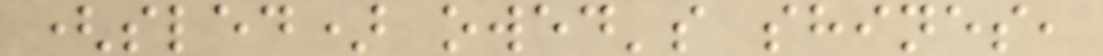(sled) owed's shines,
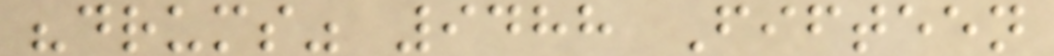"drums" 9488 Fifteen
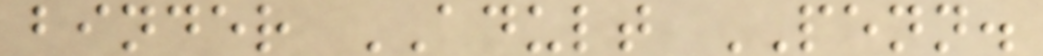binder ADULT PENN.
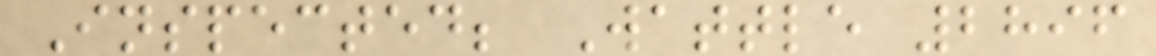Inspected; Wattle 2896
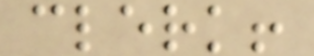clerk!
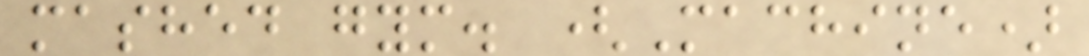mashed gym. (Machine)
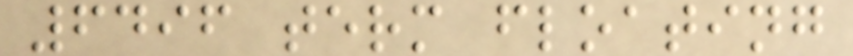6496 term floating
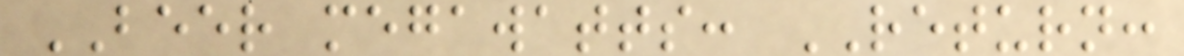BEER megawatts: RETURN:
